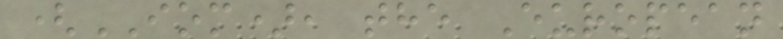(IOM), the European
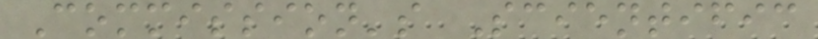Commission's Scientific
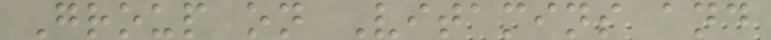Group on Vitamins and
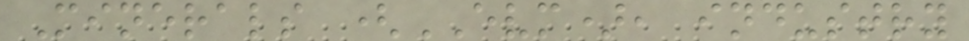Minerals (EVM), industry
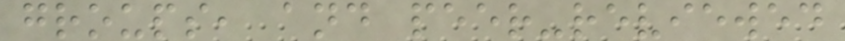groups, and peer-reviewed
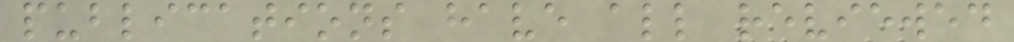publications have all reviewed
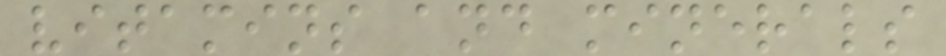vitamins and minerals
